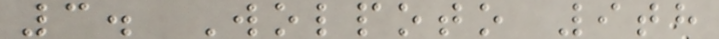3. Wolpoto 9th
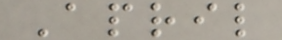April
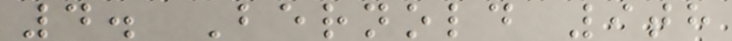4. Bernold 9th
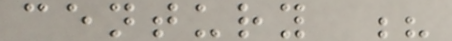century ?
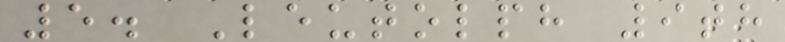5. Leutolph 9th
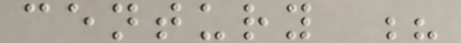century ?
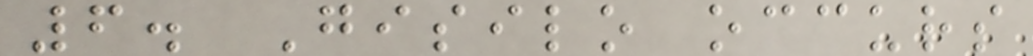6. Gisilo occurs
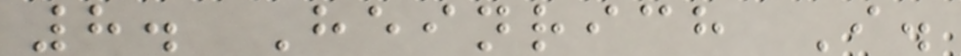8. Heinrich I.
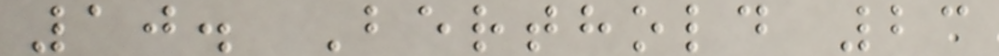10. Berthold 23
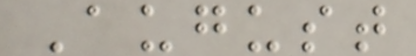August
